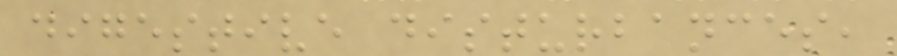digestive disturbances,
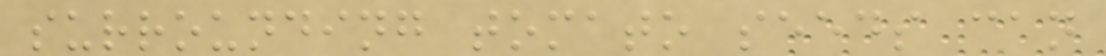surrounding tomato seeds can
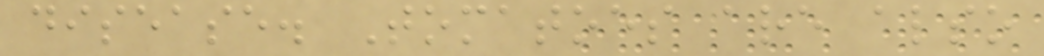disease. Tomatoes are also
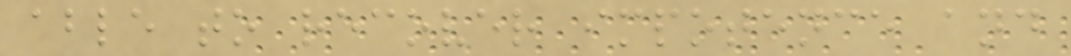able to recover impotence and
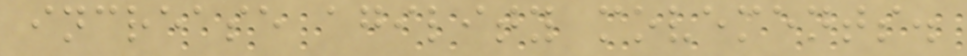increase agility movements.
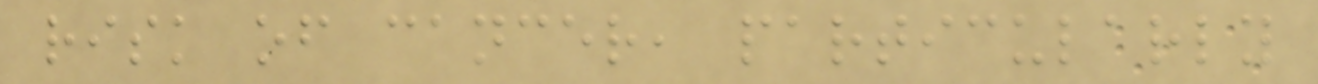risk of cancer, particularly
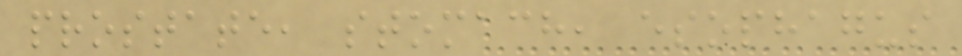prostate, stomach, esophagus
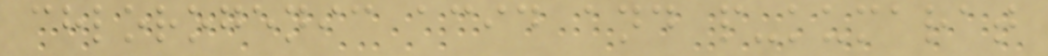chlorogenic acid and p-kumarat
